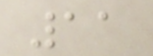11
